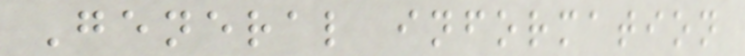General information
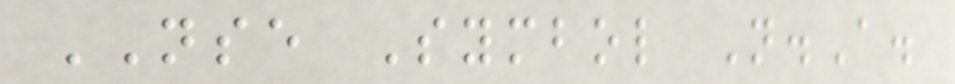NSE Symbol N.A.
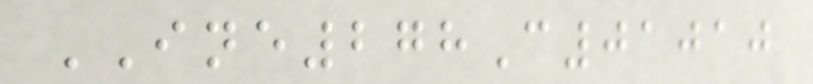INE278C01010
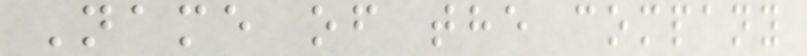Name of the company
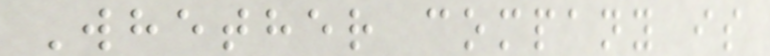Whether company is
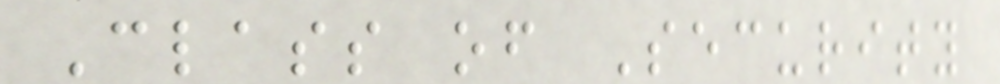Class of Security
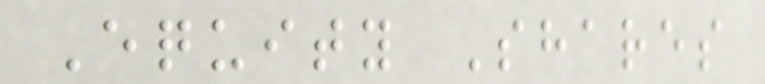Equity Shares
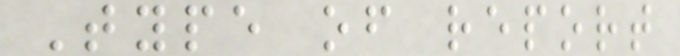Type of report
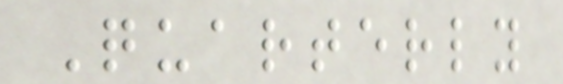Quarterly
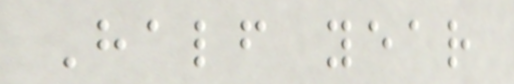Half year
